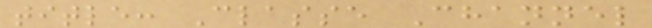title: Classe Channel
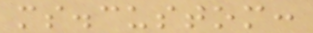ms.custom:
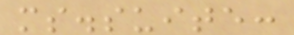ms.suite:
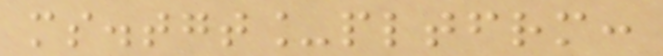ms.tgt_pltfrm:
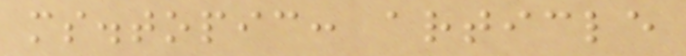ms.topic: article
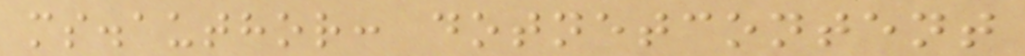ms.author: dotnetcontent
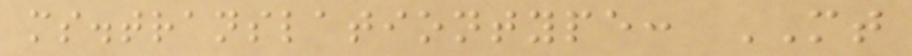ms.translationtype: MT
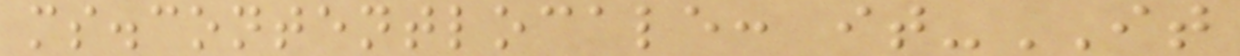ms.contentlocale: it-IT
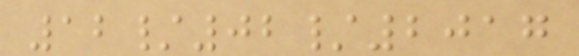12/02/2017
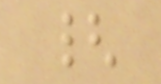{
